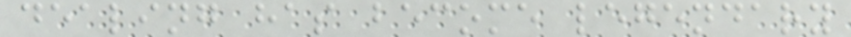dealing has become legendary
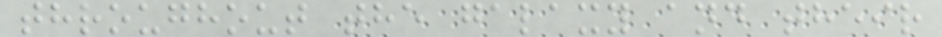throughout the galaxy and their
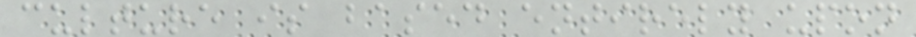culture is based entirely upon
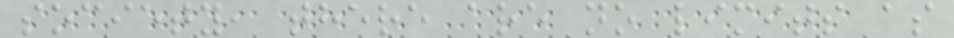society, there are no limits as
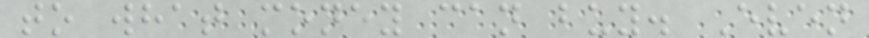to what money can buy. Even
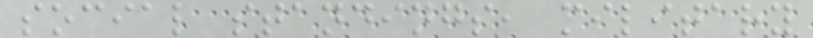social standings, military
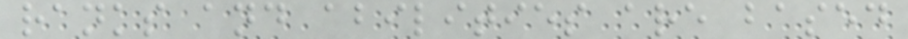ranks and abilities are based
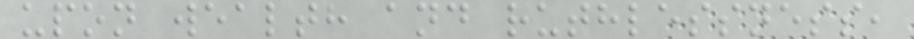upon wealth and ruthlessness,
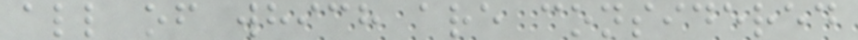all of which are considered
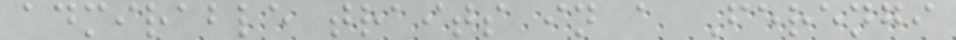admirable traits in a Ferengi
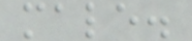male.
